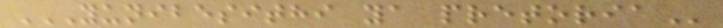YUNIBESITHI YA PRETORIA
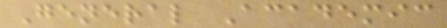General Academic
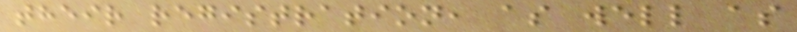their registration, as well as
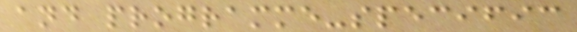and programme-specific
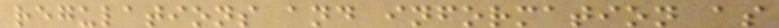regulations and information as
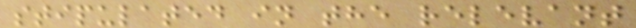stipulated in the relevant
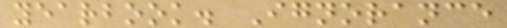yearbook. Ignorance
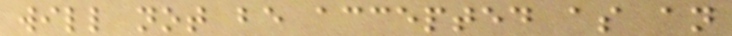will not be accepted as an
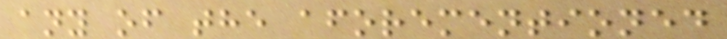any of the aforementioned
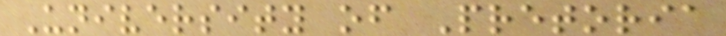University of Pretoria
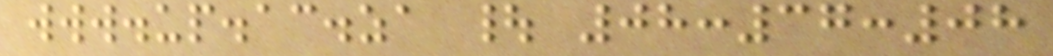www.up.ac.za | 08:37:08
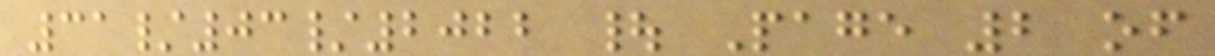31/03/2022 | Page 2 of
